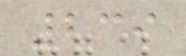239
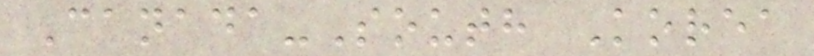Canada-South Korea
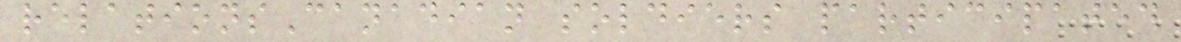relationsCanadian soldiers participated
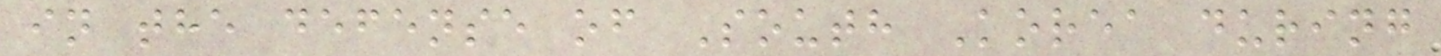in the defense of South Korea during
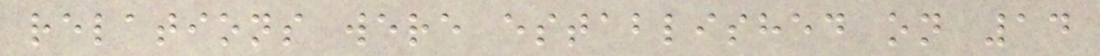relations were established on 14
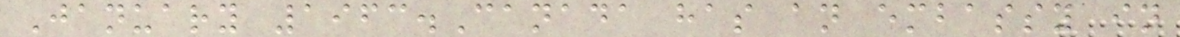January 1963.Canada has an embassy in
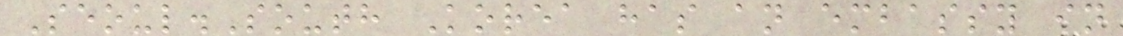Seoul.South Korea has an embassy in
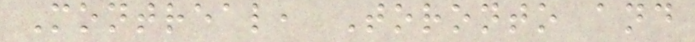Montreal, Toronto and
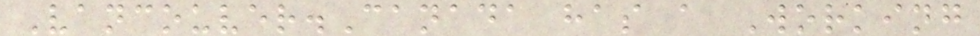Vancouver.Canada has a Working
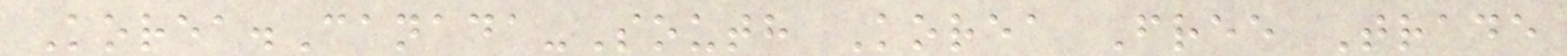Korea.Canada-South Korea Free Trade
